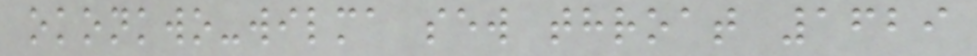okonkwo-wilma sew throat 1629
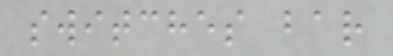switches bar
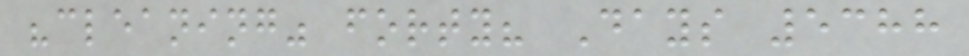"cleaning" forty? Days 5388
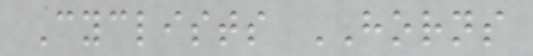Cyclists HORNS
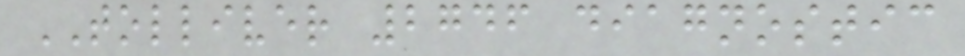TOLLIVER 2746 diagnostic
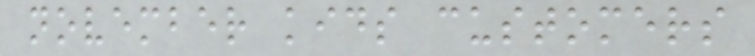november kids customers
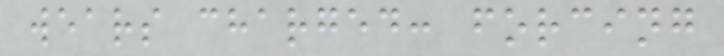wears charged: forcing
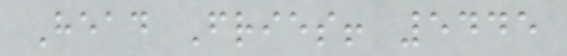Head Fries! 5445
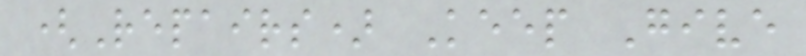(Repairs) Keep Give
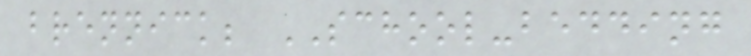brennick; SCHOOL-bedding
